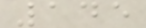145
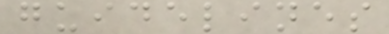guidelines
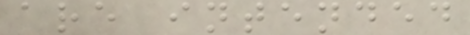are intended
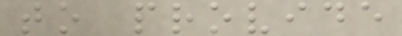to provide
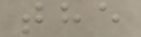the
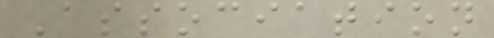Association
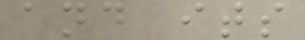and its
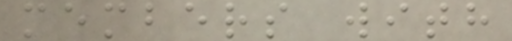members with
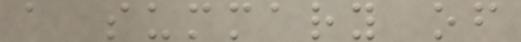a summary of
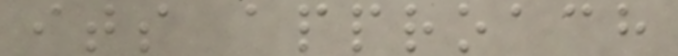its approach
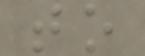to
